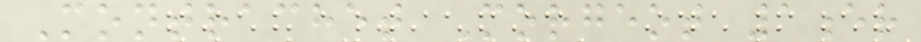Montrachet Morgeot 1er
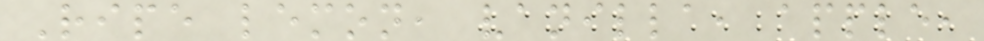Ripe lemon, vanilla, apple,
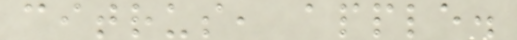citrus, apple.
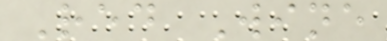Red Wine
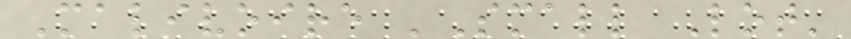Malivoire 'Small Lot'
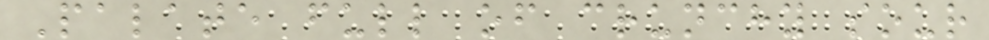Palate full of crunchy sour
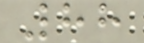88
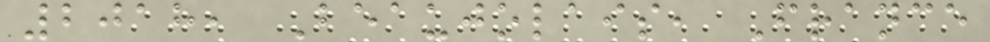2018, Beaujolais, France
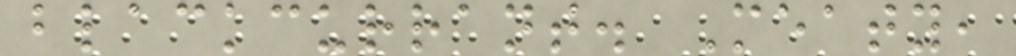blackcurrant. Meaty,
